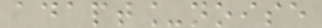adapt_noise
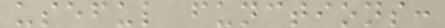useful functions:
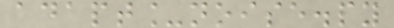adapt_noise.py
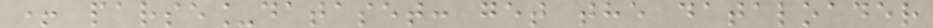+ parse_dataset: get the dataloader
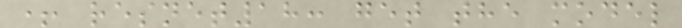+ resnet18: get the model
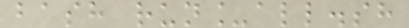bash run_all.sh
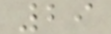29
